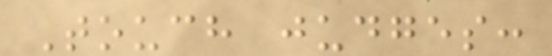Touch judges:
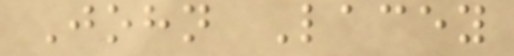John Lacey
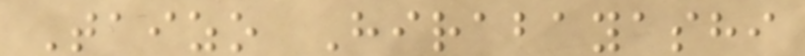Taizo Hirabayashi
